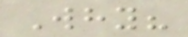Why?
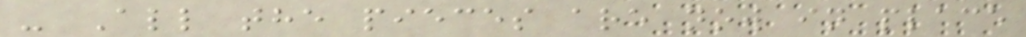- All the pieces are now in place
